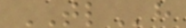TLh
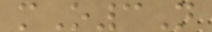mO3N
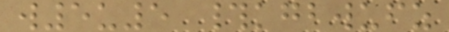w5u5 #kgbwufz
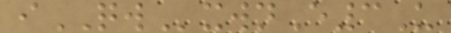iQWxwnE3U
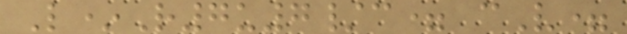L*R7u7/c= cV=
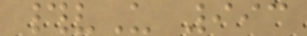#vU 993
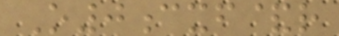O0cxf&r
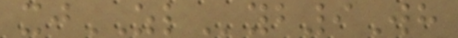xjZLyb9Wh
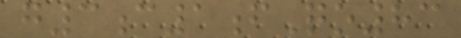g3c1fQo83
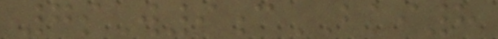7sW9cBKI8
